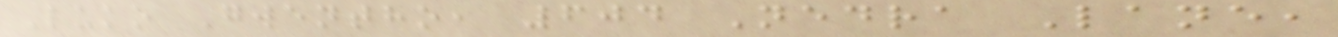Luko Gwentho, 604 Nedra Lane,
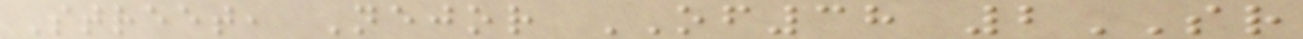Street, Nejor OF38 2SR
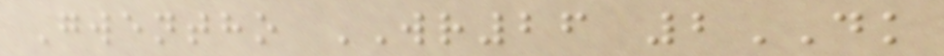Gwentho WR26 2DK
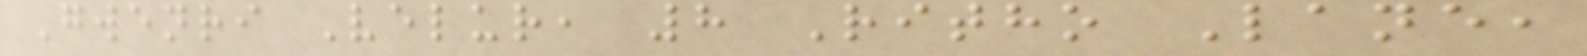Gwenri Velur, 8 Ritho Lane,
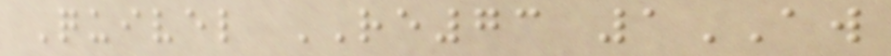Quivel RE73 1AW
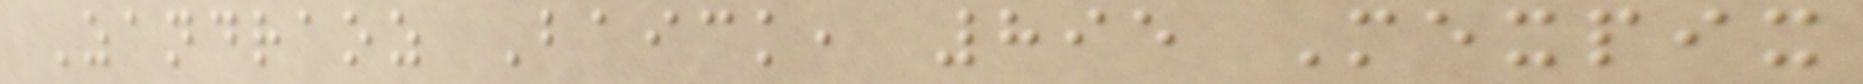Zandraoz Baick, 895 Mexpix
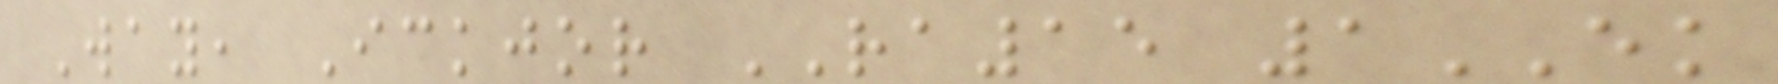Way, Ickjor RA15 1EK
